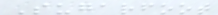Sugarfoot
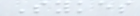Sykes
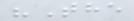"The
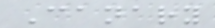Canary
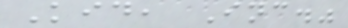Kid, Inc."
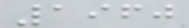1960
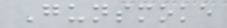Gunsmoke
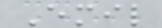Emil
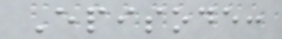Episode:
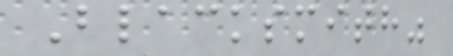Blacksmith"
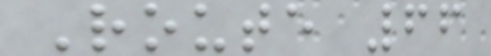Route 66
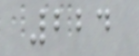224
